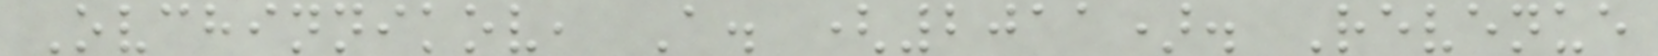Ovchinnikov, A. (2011). Revenue
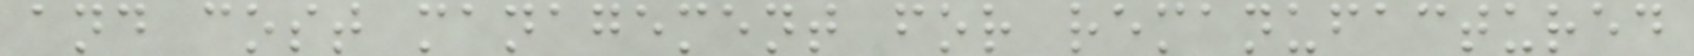and cost management for remanufactured
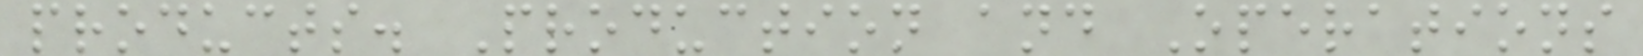products. Production and Operations
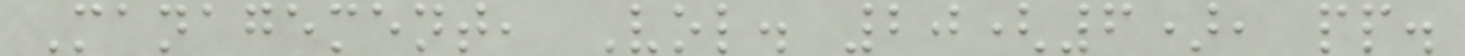Management, Vol. 20(6), pp.
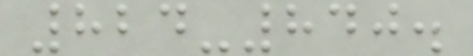824-840.
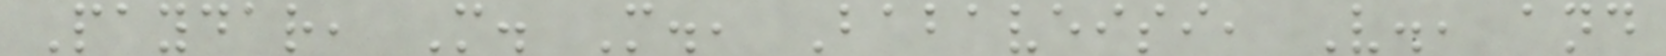Paydar, M. M., Babaveisi, V., and
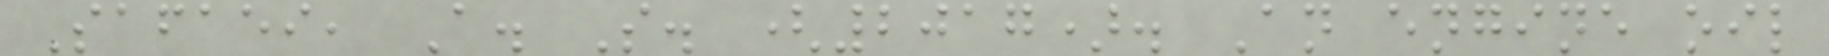Safaei, A. S. (2017). An engine oil
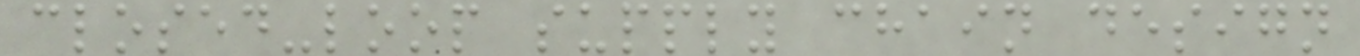closed-loop supply chain design
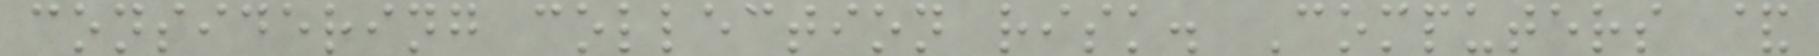considering collection risk. Computers &
